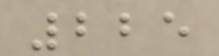225
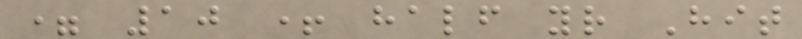= 10 + half your Hit
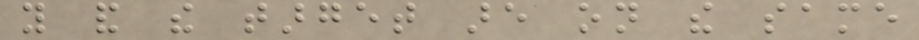you and the target are on the same
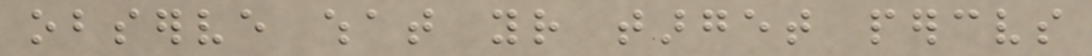observe what your target perceives
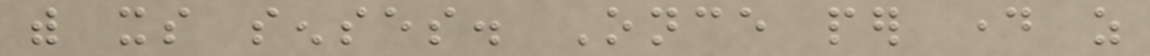with its senses. Once per day as
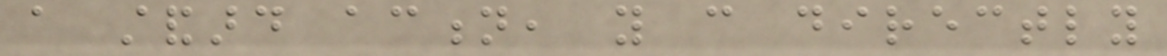a standard action, you can directly
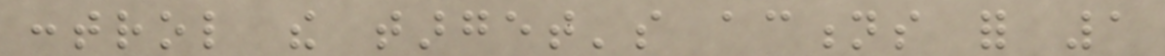control the target's actions for 1
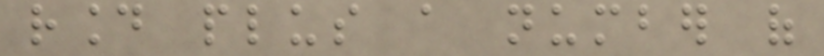round plus a number of
